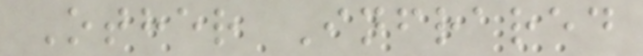Other Infrared
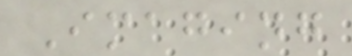Imaging
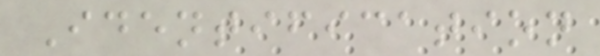Identification
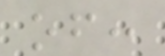of:
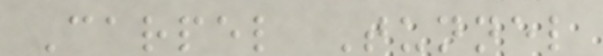Carpel Tunnel
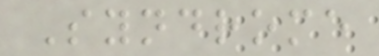Syndrome
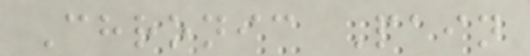Chronic Pain
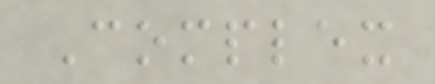Complex
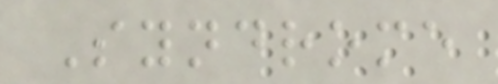Syndrome
